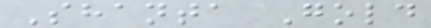Shanta Gold
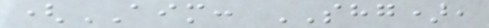(AIM: SHG),
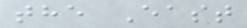the East
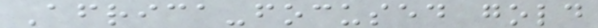Africa-focused gold
